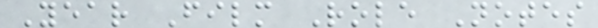Year Film Role Notes
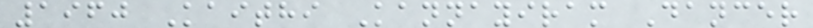1960 Kaithi Kannayiram Dancer
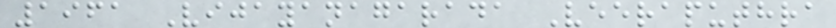1961 Vijayanagarada Veeraputhra
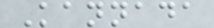Kannada
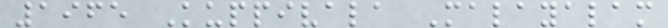1965 Kuppivala Malayalam
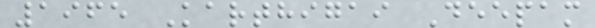1965 Karthigai Deepam
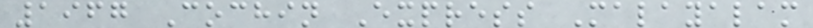1967 Cochin Express Malayalam
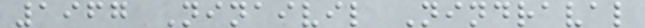1967 Ninaivil Nindraval
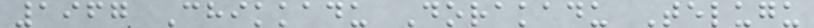1967 Chikkadu Dorakadu Telugu
